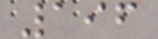196
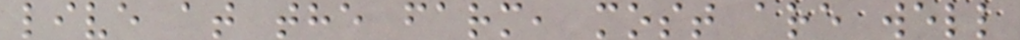live at the farm, most are well
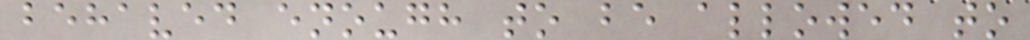behaved enough to be allowed to
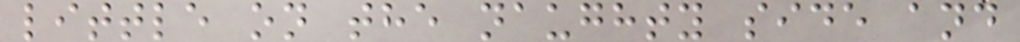little on the naughty side and
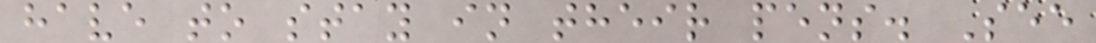have to stay in their pens. See
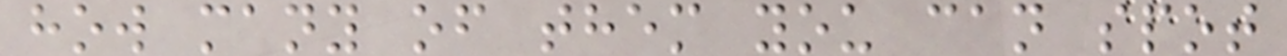how many of them you can spot
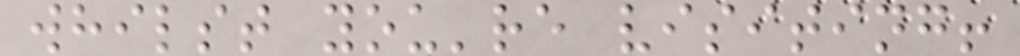whilst you're visiting!
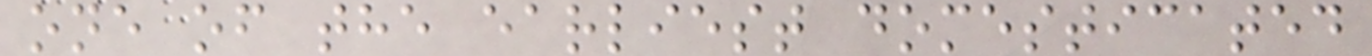one of the earliest domesticated
